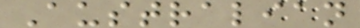Australian
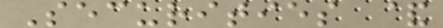Securities &
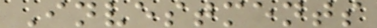Investments
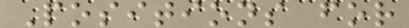Positions for
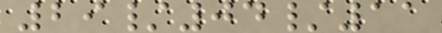29/04/11
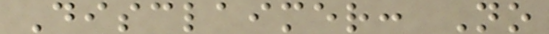Disclaimer: No
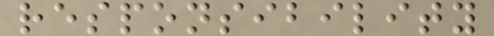responsibility
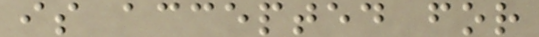is accepted for
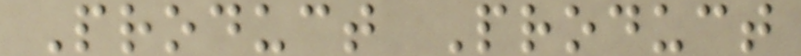Product Product
